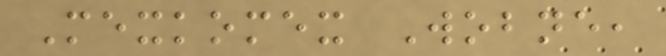Mexkomex Wobne,
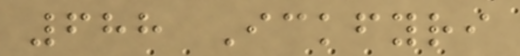688 Ickfyri
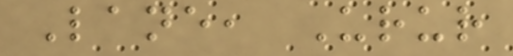Lane, Urur
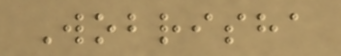Wobrisha
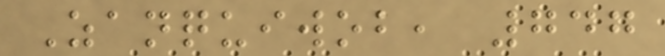Zanquiwob, 747
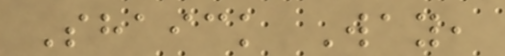Shaick Way,
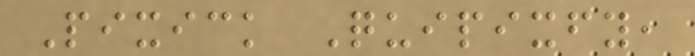Pixick Quipixfy,
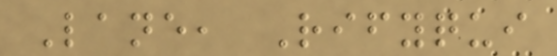Lane, Rifyqui
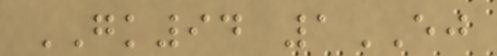GK94 1EJ
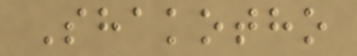Shakotho
